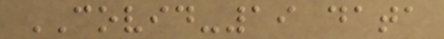COVID-19 data
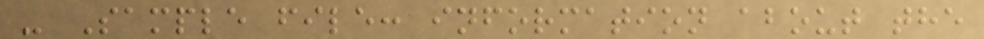- Sample file: information about the
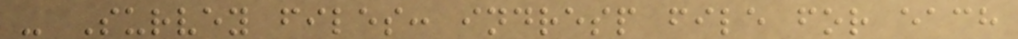- Survey files: indresp file for each
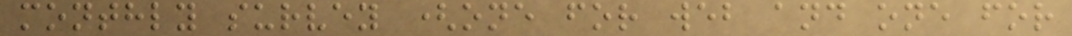monthly survey (one for web and one for
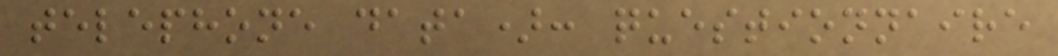telephone data): questionnaire
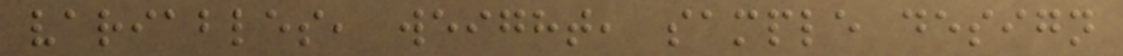variables, weight, sample design
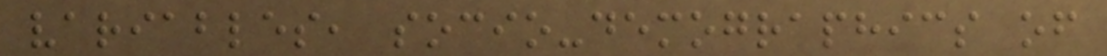variables, socio-demographics of
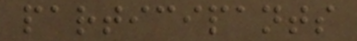participants
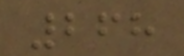268
